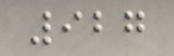927
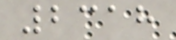2318
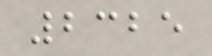2325
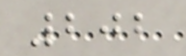202
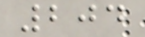204
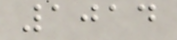1014
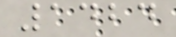1424
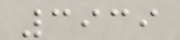3939
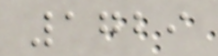1729
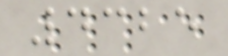4325
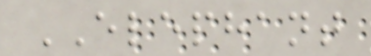ELEPHANT
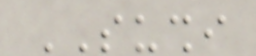SUSHI
